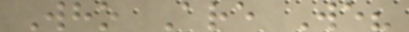Who Are We?
